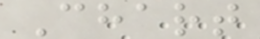Chart
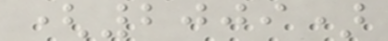(2009)
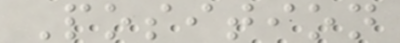Position
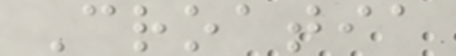Croatia
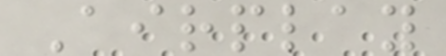Airplay
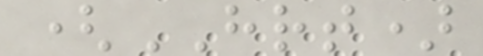(HRT)
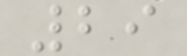29
